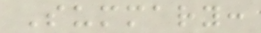Summary:
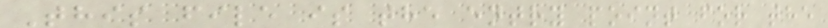This file is the entry point for the
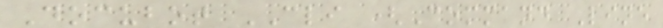Docubot CLI (Command Line
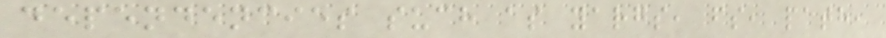dependencies such as yargs, fs, path,
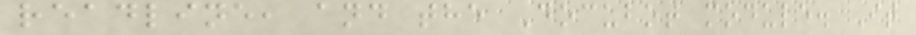readline, and the Docubot module. It
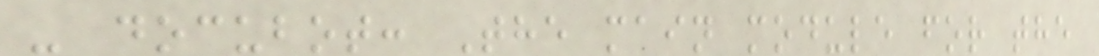- docubot: The main module for the
